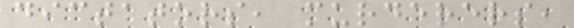dictators, murderers,
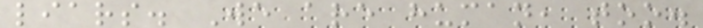liars. We are human, too.
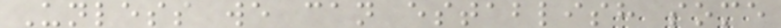Unless we can establish some
